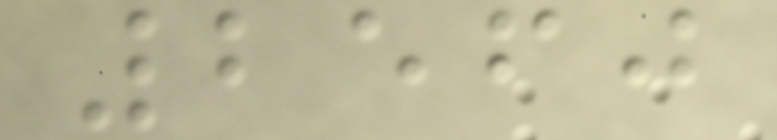2560
